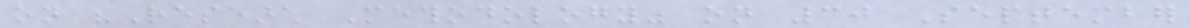on "Research Methodology" on 30 September
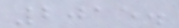2015.
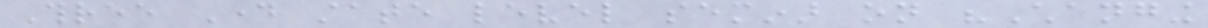Three Day state level seminar on "Changing
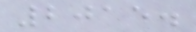2015.
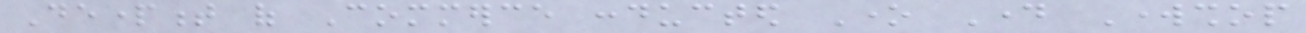Department of Commerce conducted One Day Workshop
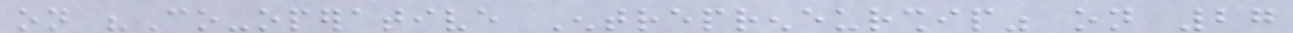on "Co-operative Entrepreneurship" on 27
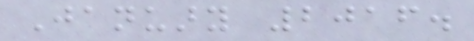January 2016.
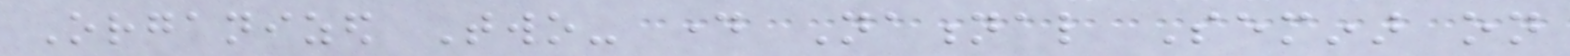Organized Two- day National Seminar on
